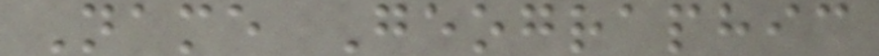Name Geographic
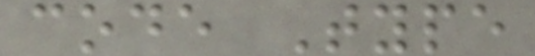code Type
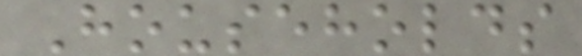Households
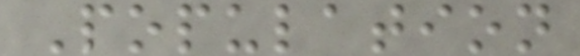Population
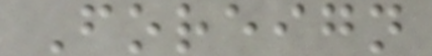Foreign
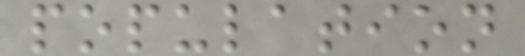population
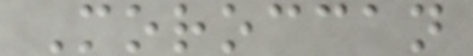Moroccan
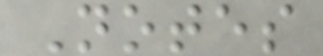Notes
